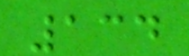134
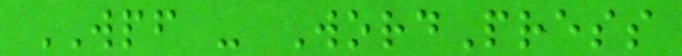WPF - WordPress
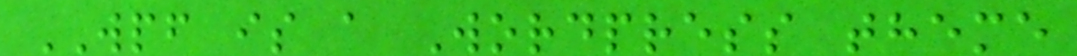WPF is a Wordpress theme
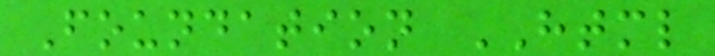Foundation HTML
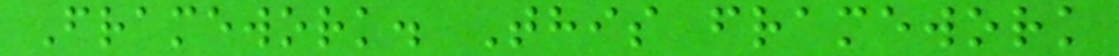Framework. This framework
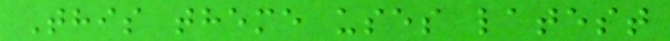This theme uses latest
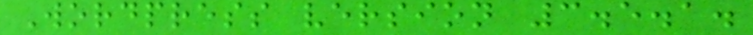Wordpress version 3.5.1.
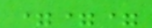===
